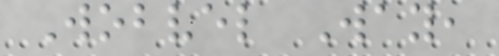Wobvel Way,
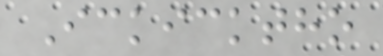Ickicktho
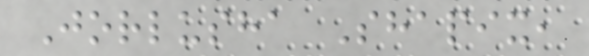Jorlusha Shapix,
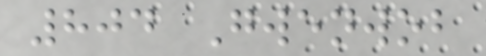804 Gwenwob
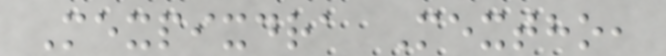Mexpixdra Mextho,
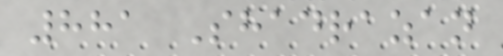881 Shadrazan
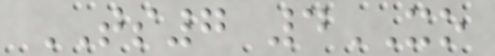TS7 4XO
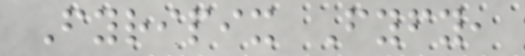Fyripix Fyfy,
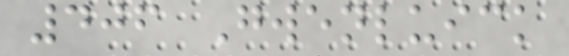406 Gwenluick
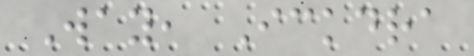Way, Ickdra
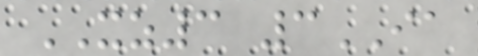XZ3 3IA
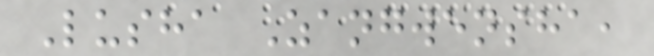Lusha Zangwensha,
